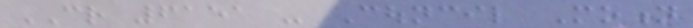CR 6151 - Council Motion
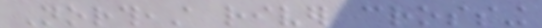Northeast river crossing
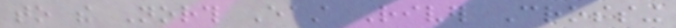to the North East River Crossing
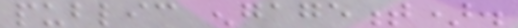public engagement).
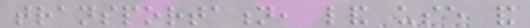transportation, land use and
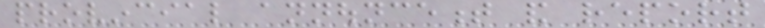provincial announcement and report
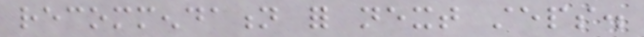recommendation for next steps.
